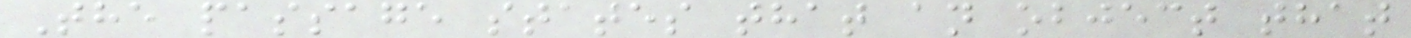The passage states that an object that
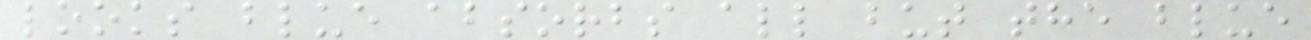looks blue absorbs all but the blue
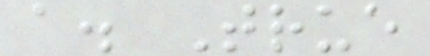a. True
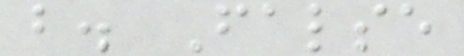b. False
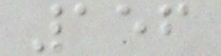156
